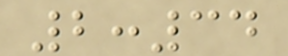2:34
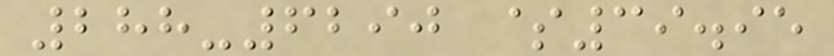288-6290 $39.95
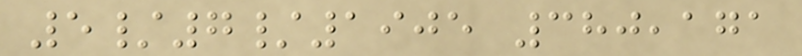5/7/1905 380,171
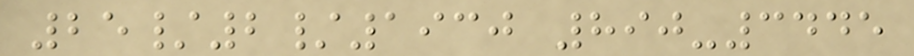25/2/1930 890-3445
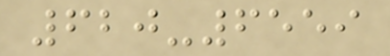620-6559
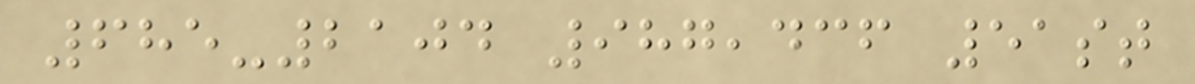685-2104 987,436 51st
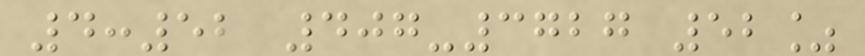4:52 407-3727 52%
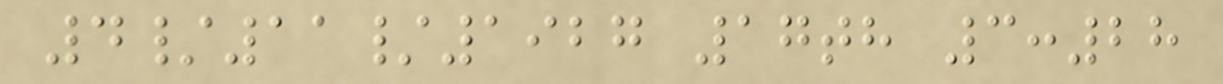4/11/1927 17th 3:28
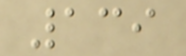139
